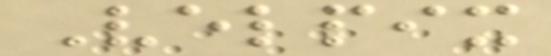Velpix
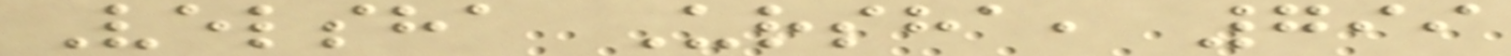Velsha Ursha, 799
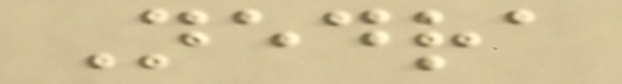Nedra
